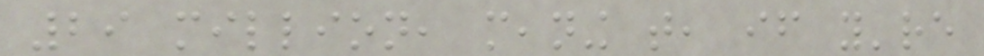29 million, meaning that, if you're
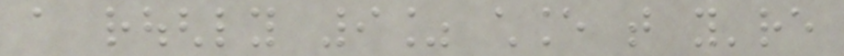a roughly 9% chance that you're
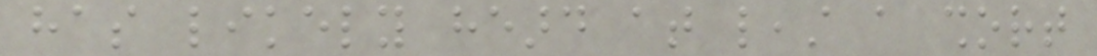has likely heard at least a short
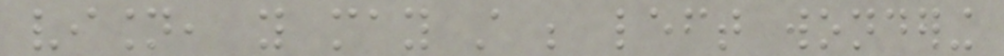vision, you may still be left wondering
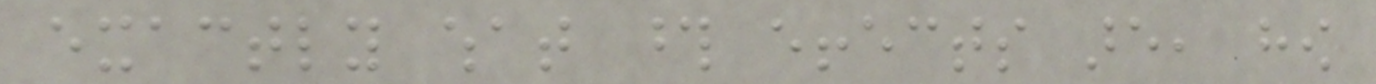exactly what those effects are, how
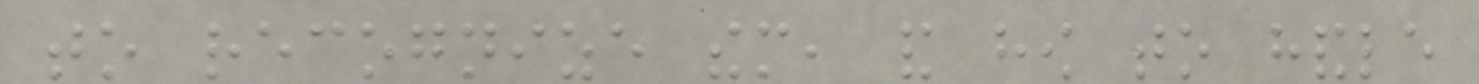to recognize them, and how to handle
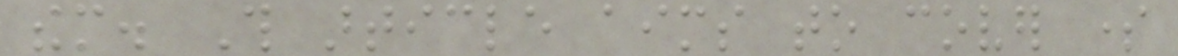them. This article aims to cover some
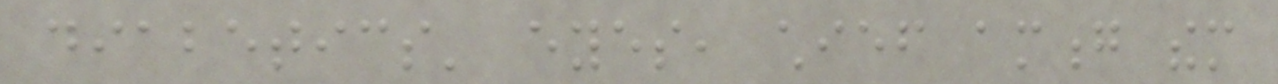diabetics' eyes, chief among them
